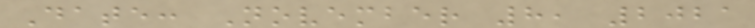Date: November 8, 2021
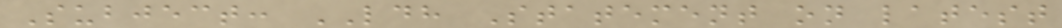Subject: LDH Statement on latest
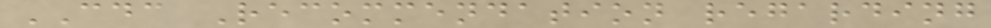CDC Recommendation regarding
